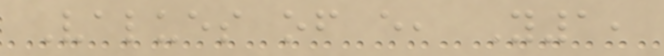Values of e, Y1,
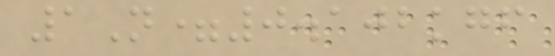1N=0.102kgf
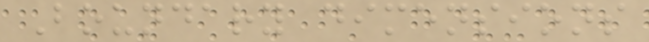Boundary dimensions
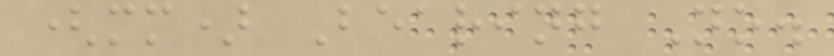(mm) Bearing No.
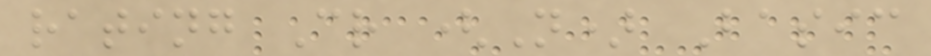rating Cr (N) Basic
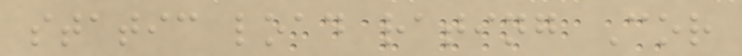static load rating Cor
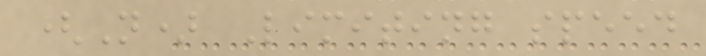(N) Limiting speed
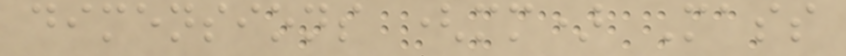dimensions (mm) Mass
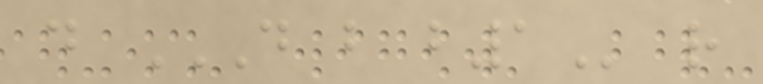d D B B1 r
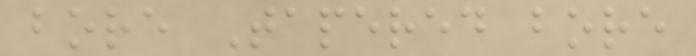bore Tapered bore
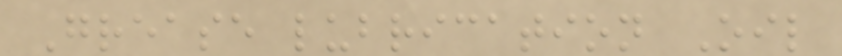Grease lubrication Oil
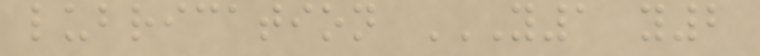lubrication Y1 Y2
